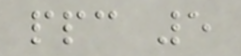ppc 5
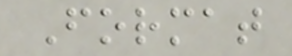Format
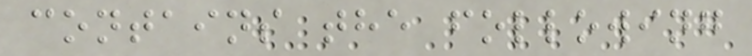contains the following
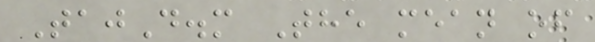TajD.m The mean of
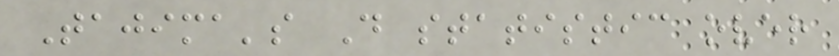Tajima's D statistic over
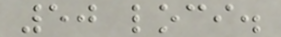50 loci.
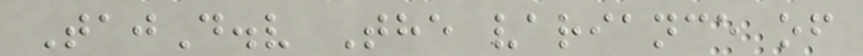TajD.v The variance of
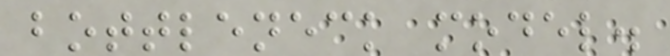bottleneck model.
